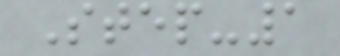Step-1
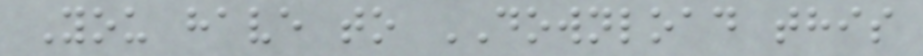You have to DOWNLOAD this
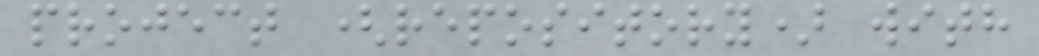project (repository) with
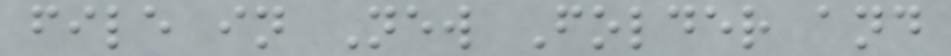file in New Folder and
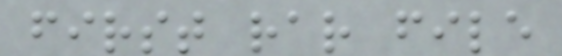first rar file
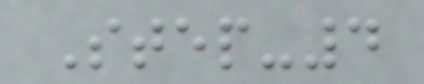Step-4
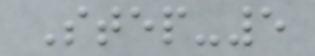Step-5
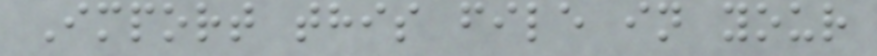Import this file in your
